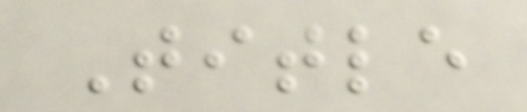Title
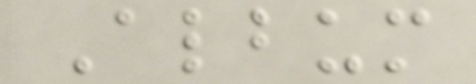Album
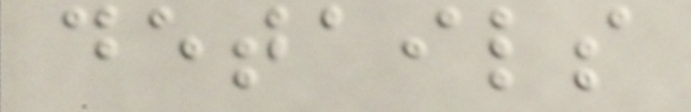details
